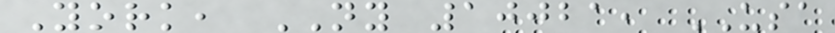York, NY 10021, USA
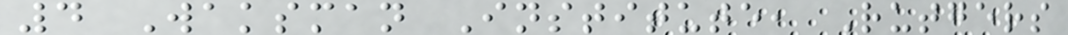4 Waksman Institute, Rutgers
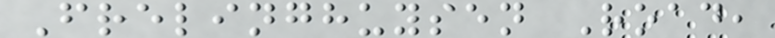Frelinghuysen Road,
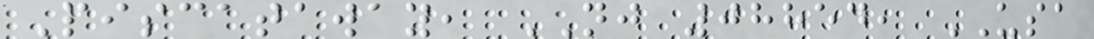Piscataway, NJ 08854, USA
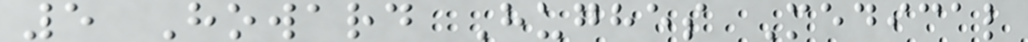5 Howard Hughes Medical
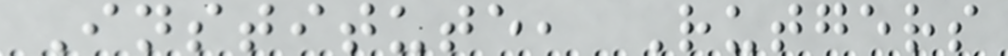Institute, Rutgers
